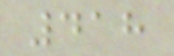418
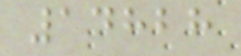14828
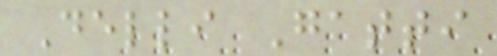Delli Gatti
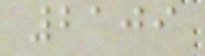2109
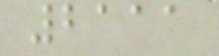2111
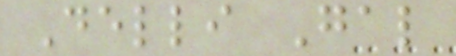Delli Gal
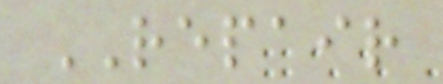REPAIR
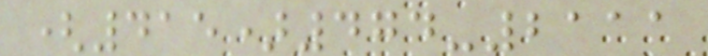(415)474-2111
